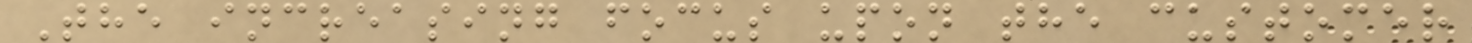The increasing focus upon the customer
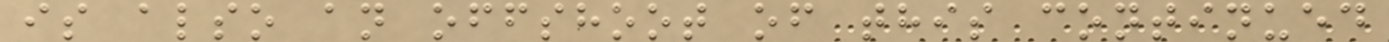is also an offshoot of this continued
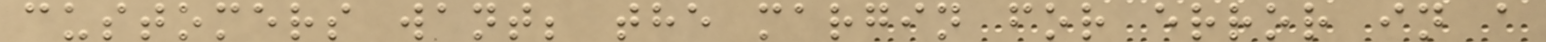customers want; the margin for error in a
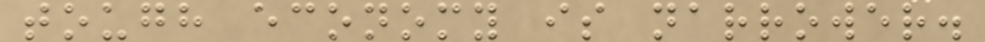tough economy is narrower.
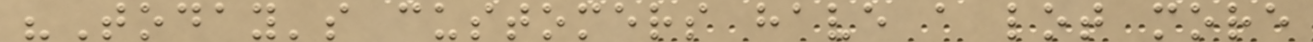"Today's customers have a lot more
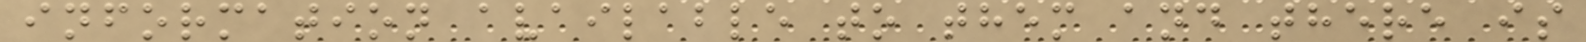information available to them and there is
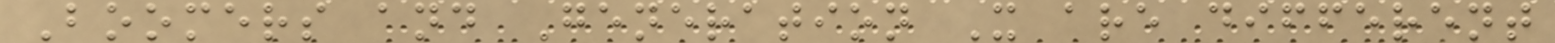Boomers and Generation X are different
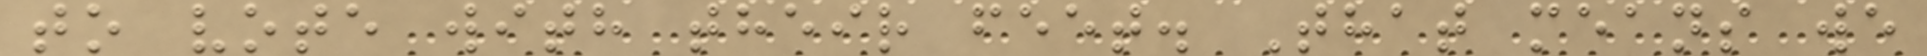to vote with their feet. That means we
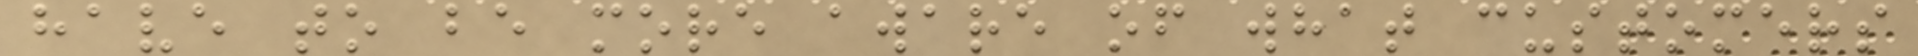have to be more aware of what customers
